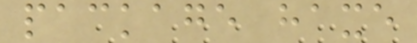package haxe
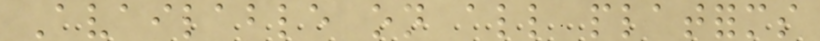Available on all platforms
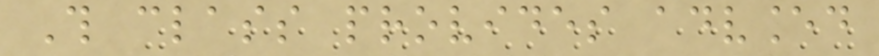This class provides advanced
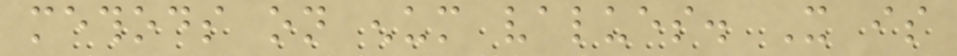methods on enum values. It is
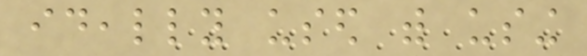ideally used with using
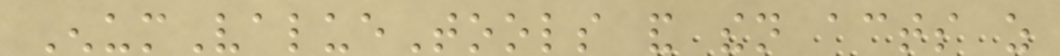EnumValueTools and then acts as
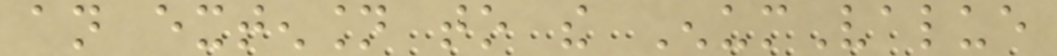an extension to the EnumValue
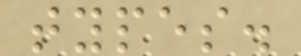types.
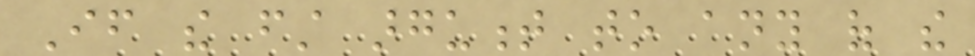If the first argument to any of the
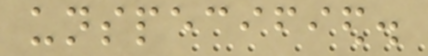unspecified.
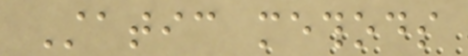Static methods
